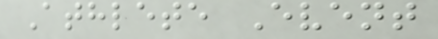Athlete Event
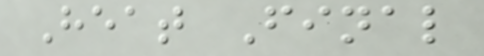Heat Final
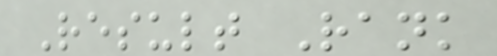Result Rank
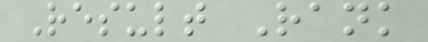Result Rank
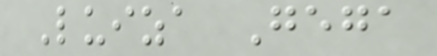Luiza Gega
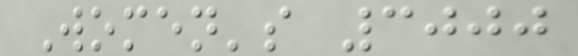Women's 3000
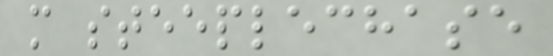m steeplechase
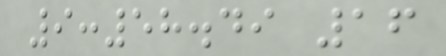9:58.49 16
